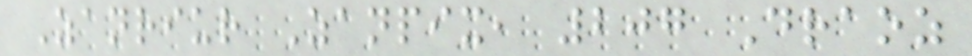Zanriur Zanpix, 207 Draoz
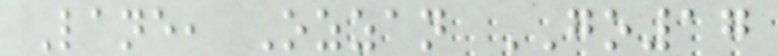Lane, Ozzan GO17
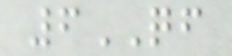6QF
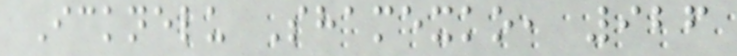Icknelu Shamexko, 926
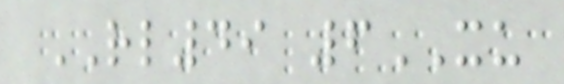RL49 6XU
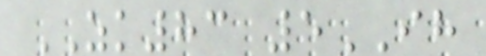ZK83 5IH
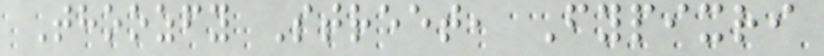Thoozfy Street, Fypixri
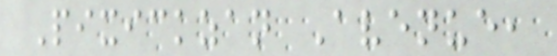Pixickzan Avenue,
